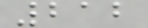212
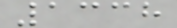1338
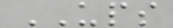UPS
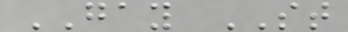GAY ST
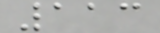113
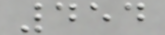454
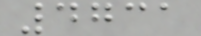4731
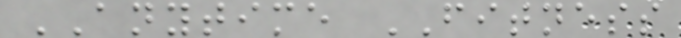ANYTIME FITNESS
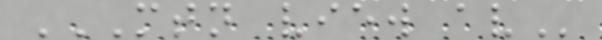MTN VIEW AV
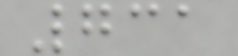731
